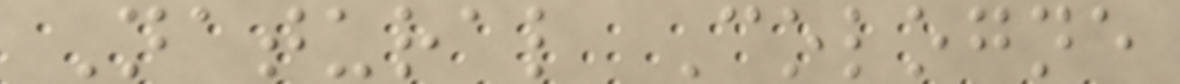Natural Cologne
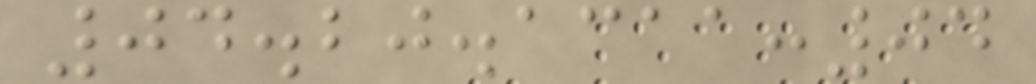04.20.1311:04
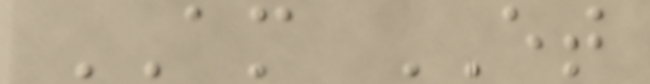AM ET
